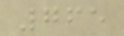765
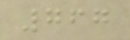767
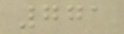771
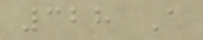328 A
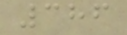386
